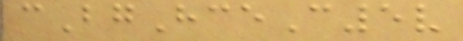cBgHceC5v
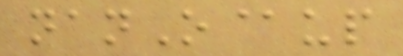nanO@up
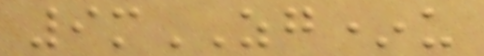9mZG*u
